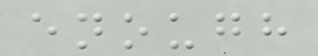enough
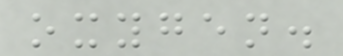oxygen.
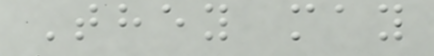They may
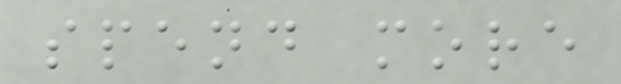spend more
